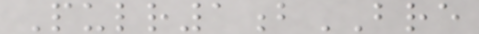Pulr1bBRE
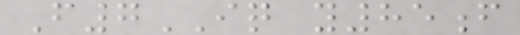F7IQ y85f
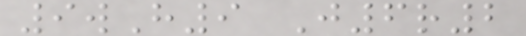9wH9 J6r2
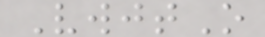VwjtO
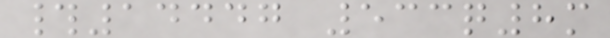#14447 533q8m
